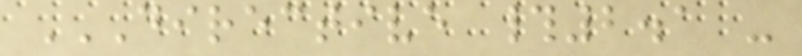DIRECTIVE #2.1 -
